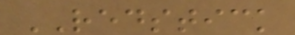REDSTICK
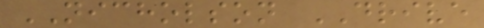NICHOLSON DRIVE
